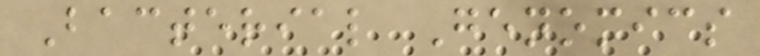Bacterial Genomics
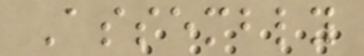Assembly
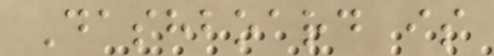Dashboard is
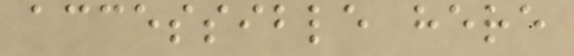accessible here
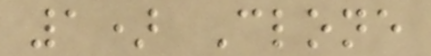1) Clone
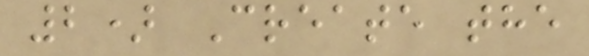2) Create the
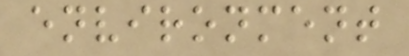environment
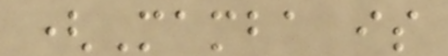(Mamba is
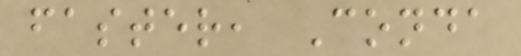faster, Conda
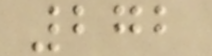272
